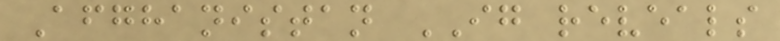Afghanistan IG reveals
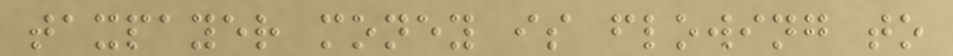taxpayer money is flowing to
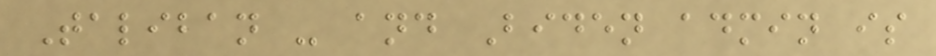Taliban - and Biden admin is
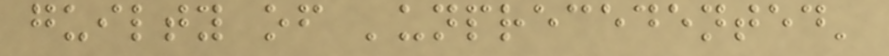guilty of 'unprecedented'
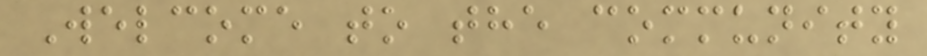Welcome to the community
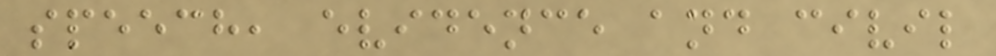speech, evidence and civil
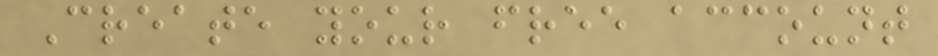Create your free account
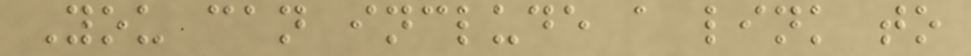You can include a link to
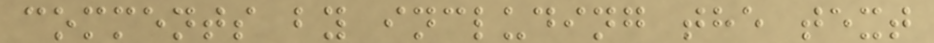comments by including the text
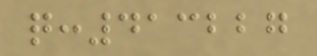q:413227
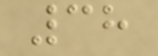38
